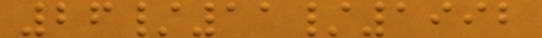26/11/1992
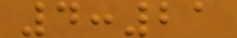4:21
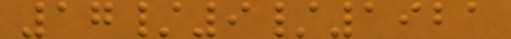17/9/1921
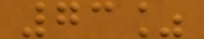73%
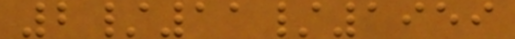2/11/1959
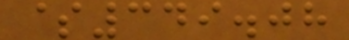$349.08
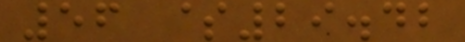56 $29.42
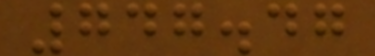747.47
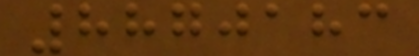8870183
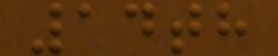14th
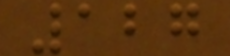127
